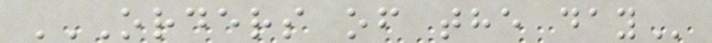ORDERS OF THE DAY
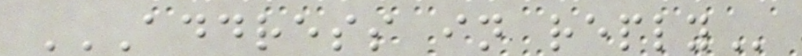ADDRESS IN REPLY
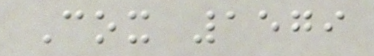Cox 1579
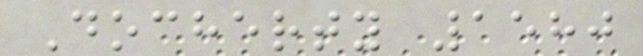Docherty 1580
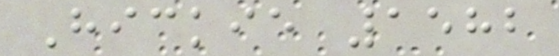Hickie 1582
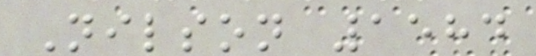Nilson 1584
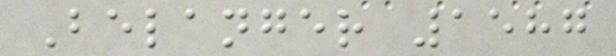Belanger 1587
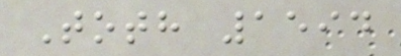Toth 1594
